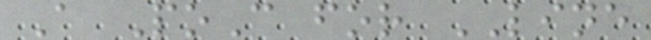A PoC for LINE
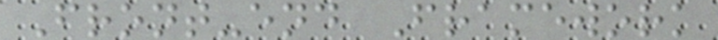Front-end Framework
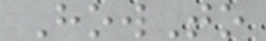HowTo
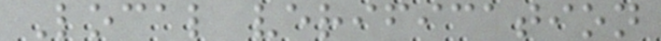Local verification
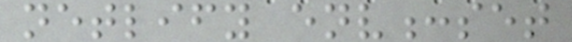netlify env:set
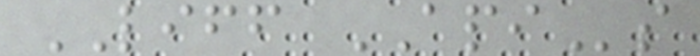LIFF APIs
